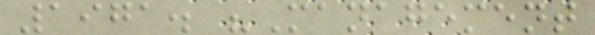1971. "Management
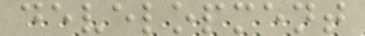development
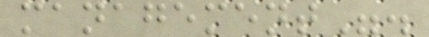management".
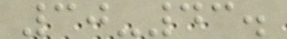30-43.
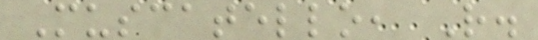Muscatello, R.
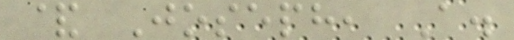& Joseph, A.
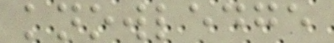knowledge
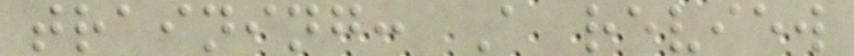training: A review
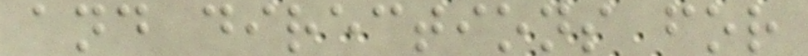and directions for
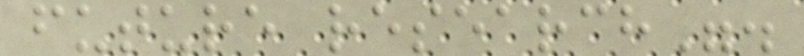future research".
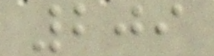209
